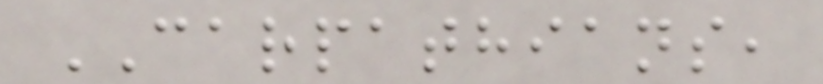CARPATHIANS,
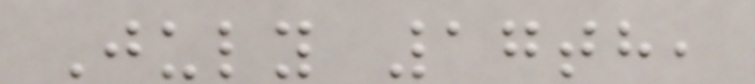July 17th,
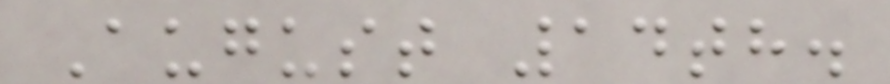August 14th.
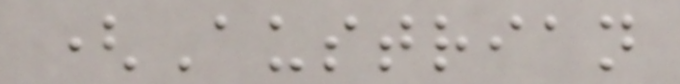(Austrian
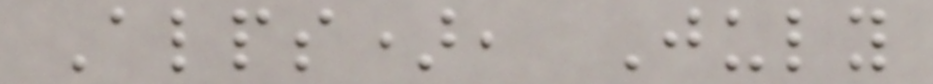Alps), July
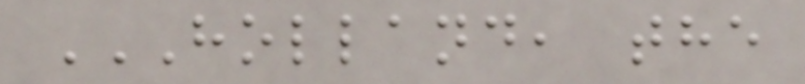HOLLAND, THE
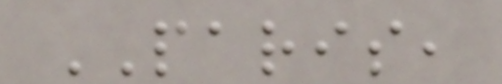PARIS,
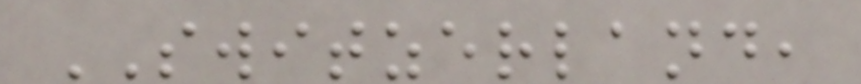SWITZERLAND,
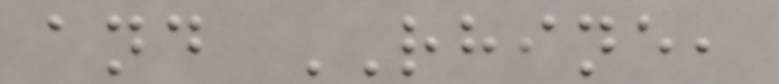and RHINE,
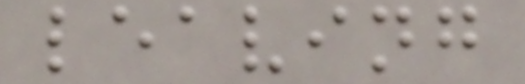leaving
